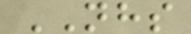NHS
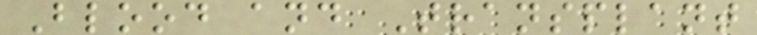Blood and Transplant
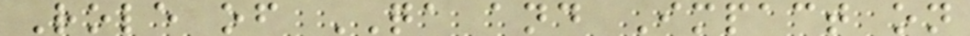Role of QA and Impact on
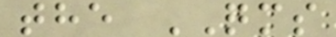the QMS
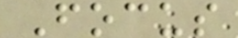Focus
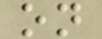on
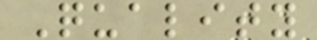Quality
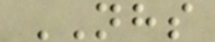NHS
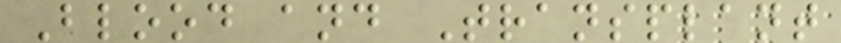Blood and Transplant
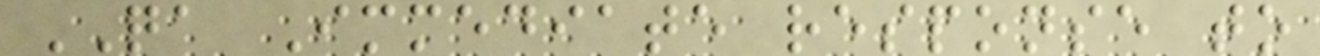QA Immediate response to
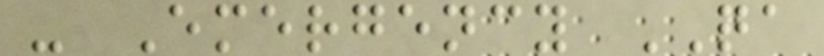- Emergency QA
